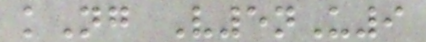kNg V5nU9
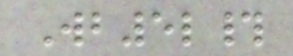Wb5l#
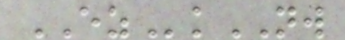EZkNW
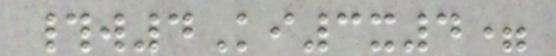#w4Ki3x4=
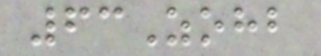63Zohb
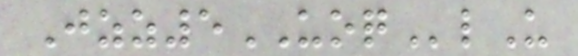Jzz5UOQlU
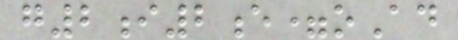g2i2e=oAd
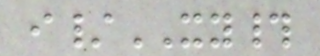i/XY#
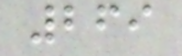269
